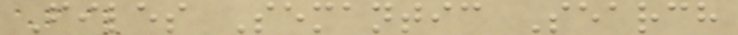Files Semantic Search
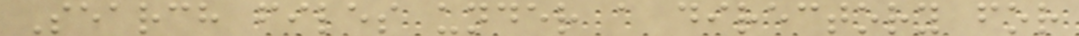Search files under a directory for
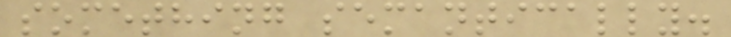something semantically.
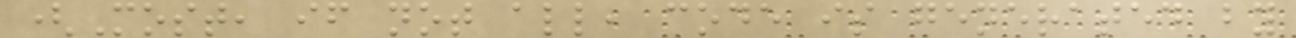(Most, if not all, code is generated by
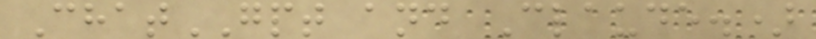ChatGPT and Claude.)
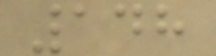148
